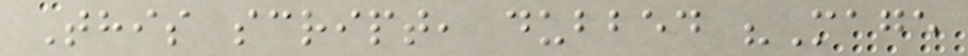This script, dubbed "Mage
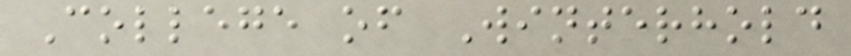College of Winterhold
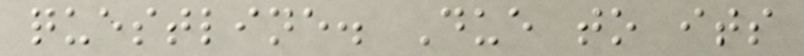questline. Due to its
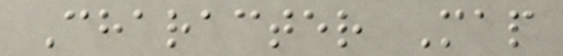Character Map
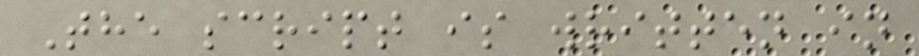The script is written in
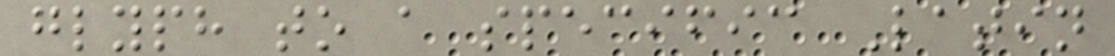glyph to a specific Latin
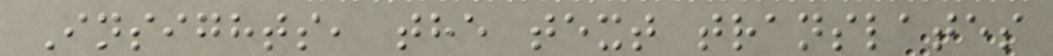Insights, the text translates
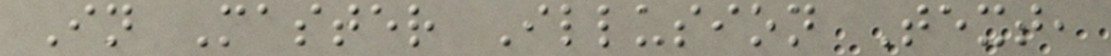In Master Illusion Text,
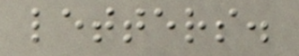letters.
